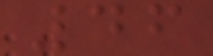46
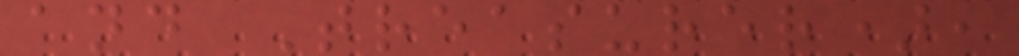and Treasurer),
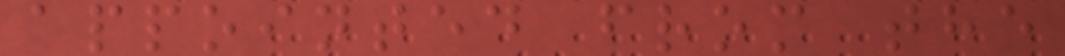appointed from the
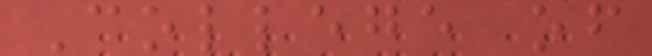College of
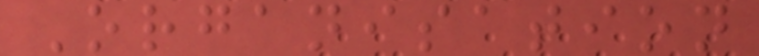Organisation
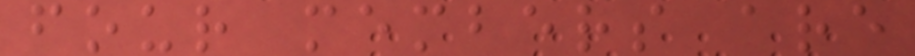four members are
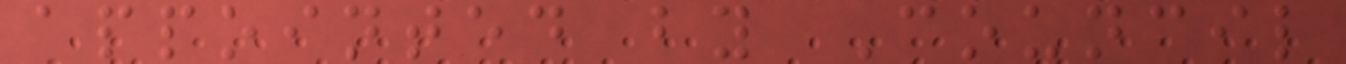appointed by Council
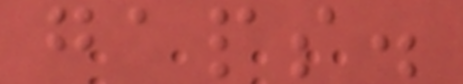gaps.
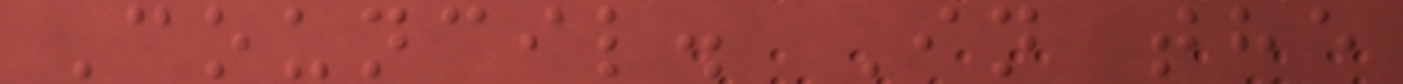Council. In the
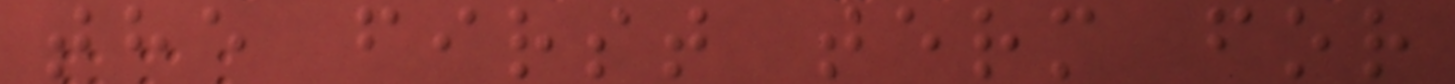the first term for
